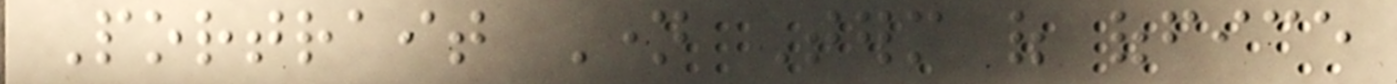Portrait Name Term of office
